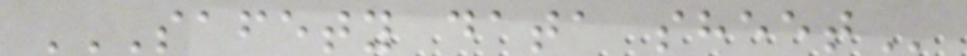SAFETY DATA SHEET
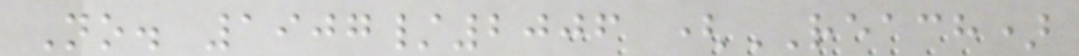No. 1907/2006 (REACH)
